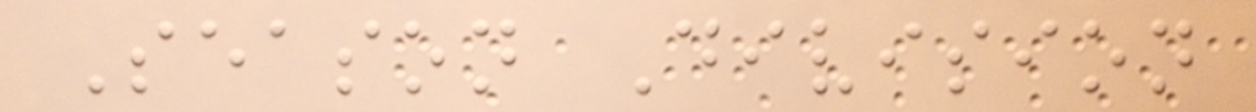Season Division
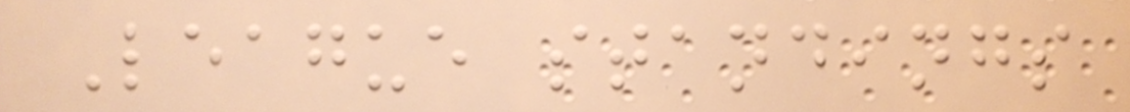League standings
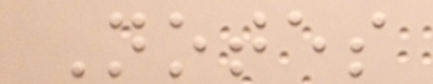Notes
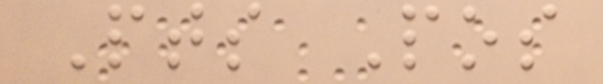Pts Pos
